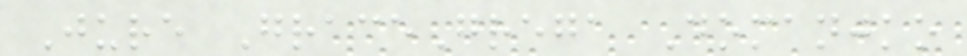Jure GraceGrega Domanjko
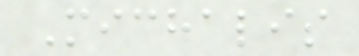Michalis
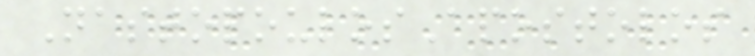NastopoulosApostolos
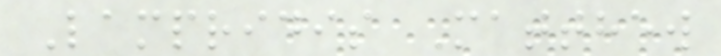Lampridis Matthew
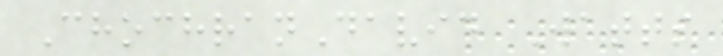ChochranDavid Watts
